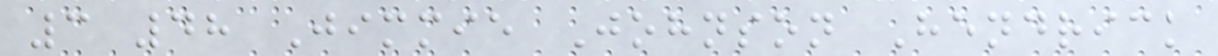3 48 Jimmie Johnson Hendrick
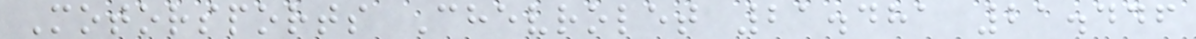Motorsports Chevrolet 21.481 21.446
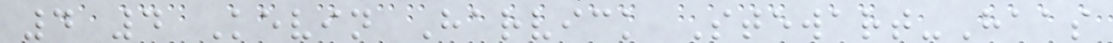4 4 Kevin Harvick Stewart-Haas
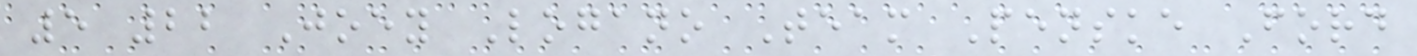5 22 Joey Logano Team Penske Ford
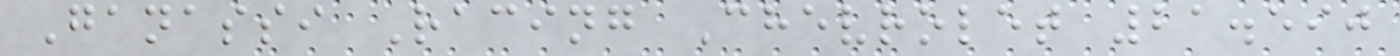Ganassi Racing Chevrolet 21.590
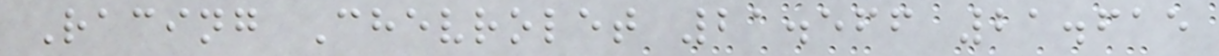Racing Chevrolet 21.566 21.615
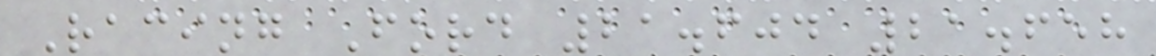Racing Ford 21.604 21.658
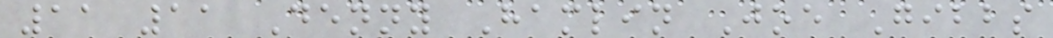11 11 Denny Hamlin Joe Gibbs
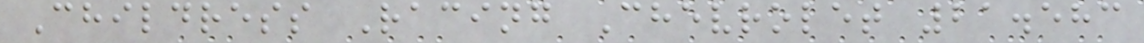Childress Racing Chevrolet 21.583
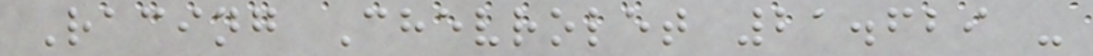Racing Chevrolet 21.629 -
